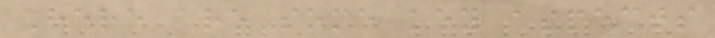Here are some key aspects
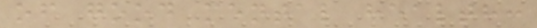of good mental health:
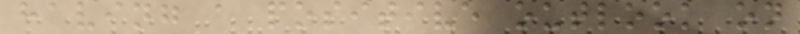having a positive outlook on
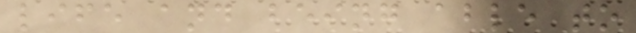life and being able to
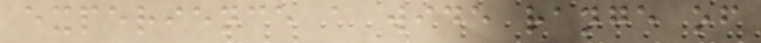experience a wide range of
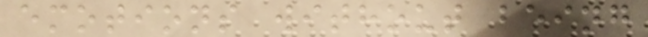emotions without being
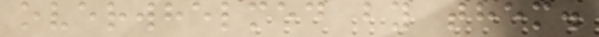overwhelmed by them.
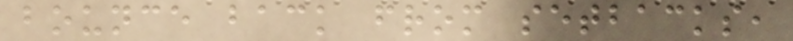bounce back from setbacks,
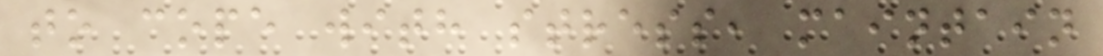to cope with stress, maintain
